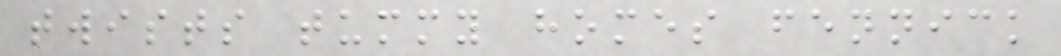twists tummy homes fennick
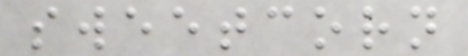sweetcorn
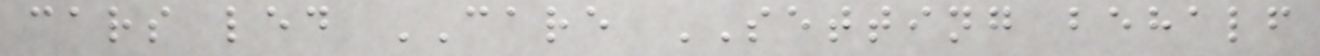cars led CARE SETTING behalf
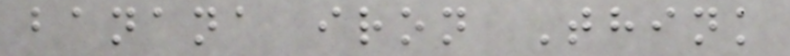banana iron Think
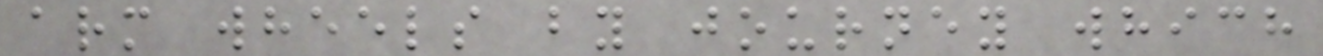arm wheels by journey which
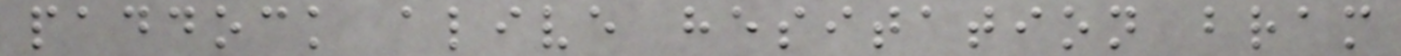paddock alive hesitation bram
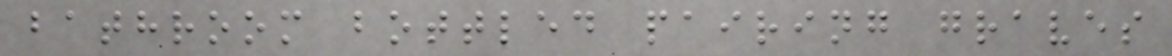bathroom bottled pairing graves
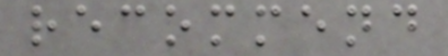recommend
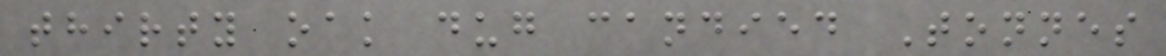thirty oak dug candied Tonnes
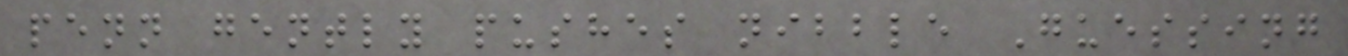penn gently pushes nibble Guessing
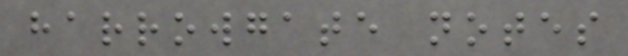harrowgate notes
